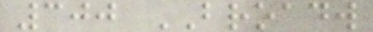300 BROADW
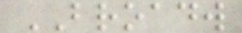BROADW
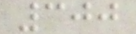300
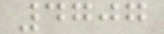4707
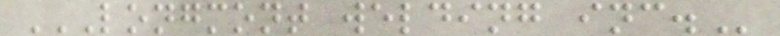LONGMONT WELDING INC.
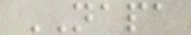NAPA
